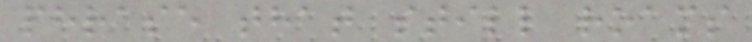phrase that still roams
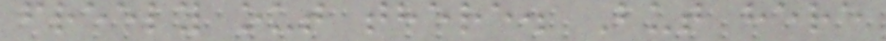freely out there. But here
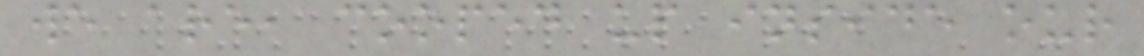we are, cooped up inside our
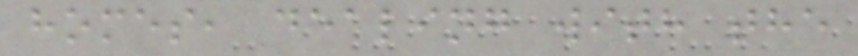homes, dealing with the
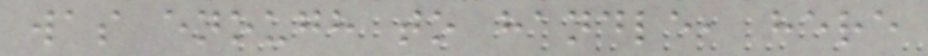was enough to handle, here
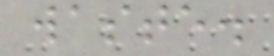waste.
